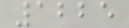1225
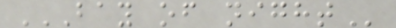BAY OF NIGHT
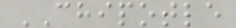CHIPOTLE
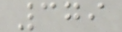379
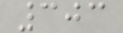303
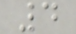4
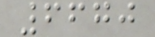6670
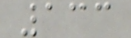133
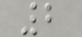2
